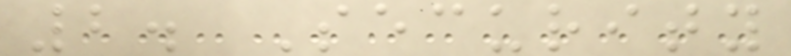2. Security
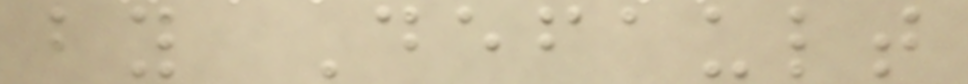by Default
